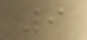9
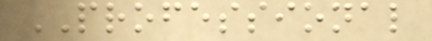PROFESSIONAL
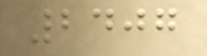2407
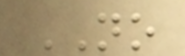NO
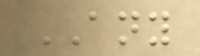ANY
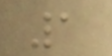1
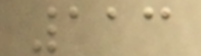113
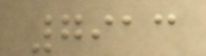7913
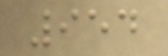954
